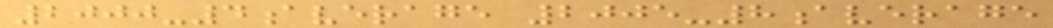2000-4average 2005-8average
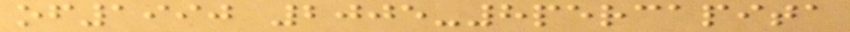of1990 2005-8percapita
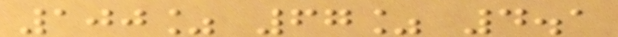100% 67% 4.1
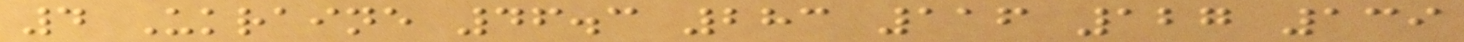4 Ukraine 46.3 283 116 127 139
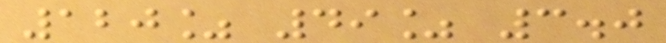120% 49% 3.0
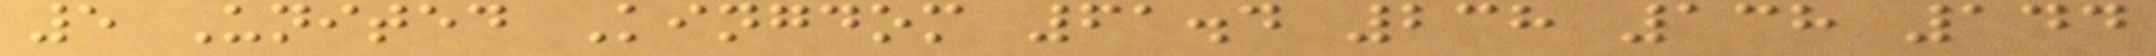5 United Kingdom 61.4 238 138 144
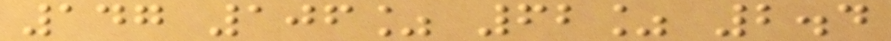147 106% 62% 2.4
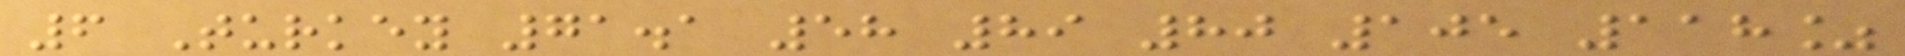6 Turkey 71.1 58 89 80 105 118%
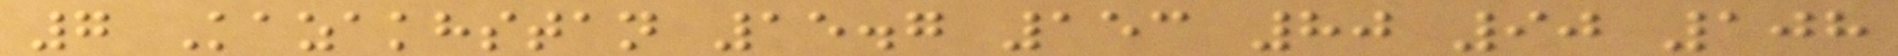7 Kazakhstan 15.7 153 80 90 108
